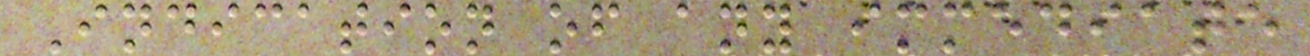Indication of any immediate
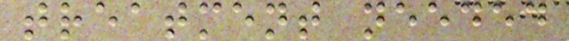treatment needed
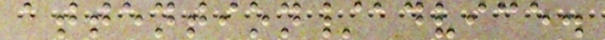attention/advice.
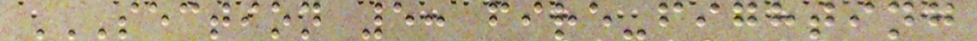SECTION 5: FIRE-FIGHTING
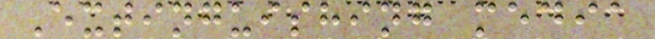Extinguishing media
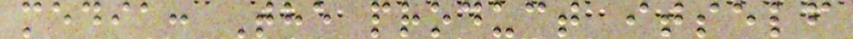media: The product itself
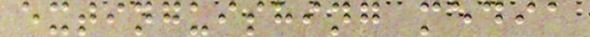extinguishing media
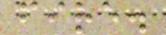fire.
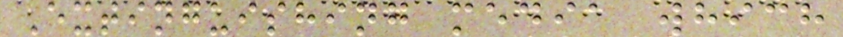Extinguishing media which
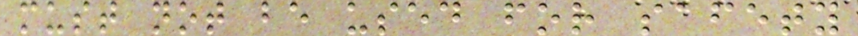must not be used for safety
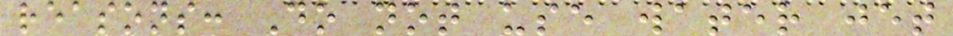reasons: Do not use water jet
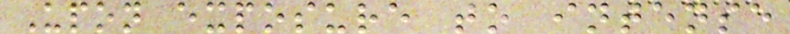Upon exposure to intense
